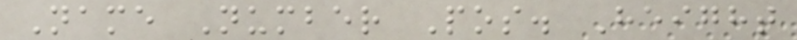Name Number Pos. Height
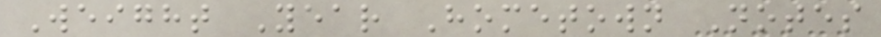Weight Year Hometown Notes
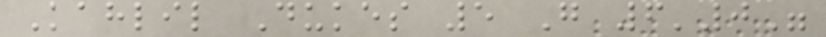Kahlil Dukes 5 G 6'0"
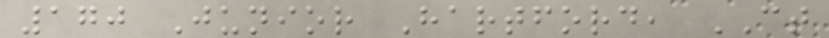170 Junior Hartford, CT
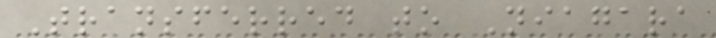Transferred to Niagara
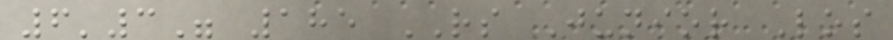6'3" 185 RS Junior Los
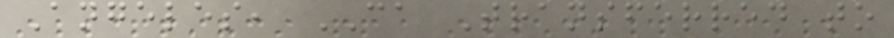Angeles, CA Transferred to
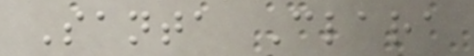Santa Clara
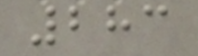283
